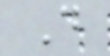D
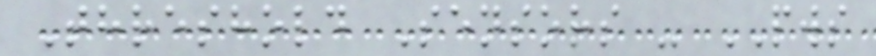Threshold Sensors - PWS
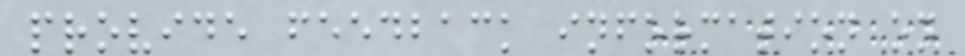provide feedback information on
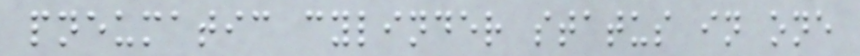pneumatic cylinder status in one
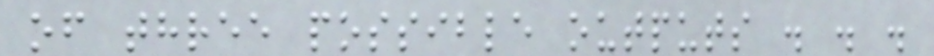of three possible outputs . . .
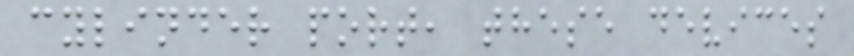cylinder port, these devices
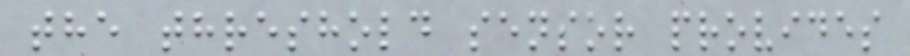the threshold sensor provides
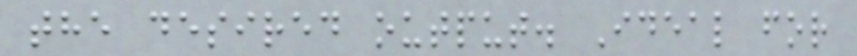the desired output. Ideal for
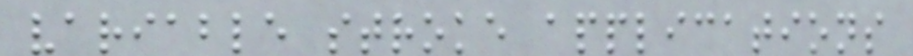variable stroke applications
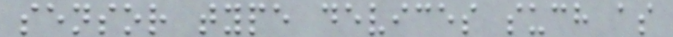sensor type devices such as
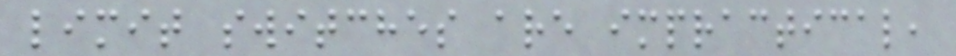limit switches are impractical,
